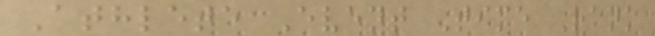Athlete Event Time Rank
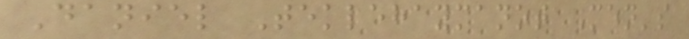Daniel Teklehaymanot Men's
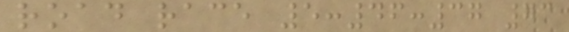road race 5:46:37 73
